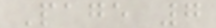Page 7
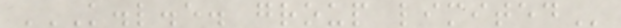K.L.E. GROUP LIMITED
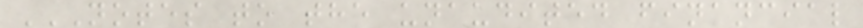NOTES TO THE UNAUDITED FINANCIAL
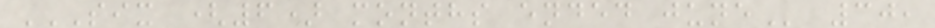SIX (6) MONTHS ENDED JUNE 30,
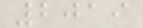2019
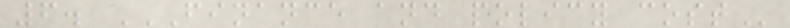6. FINANCE AND POLICY COST
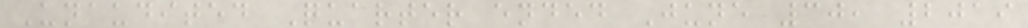Unaudited Quarter ended June 30, 2019
